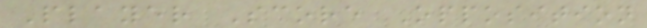Player Score Opposition
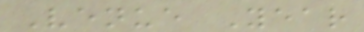Venue Year
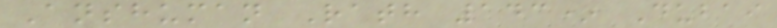Anshuman Rath 143* Dubai
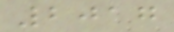2017
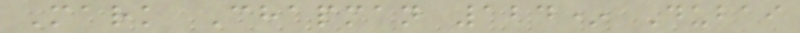Mark Chapman 124* Dubai
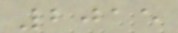2015
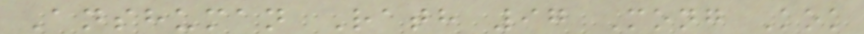Anshuman Rath 97 Mong Kok
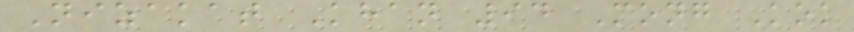Nizakat Khan 94 Mong Kok
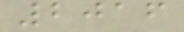2016
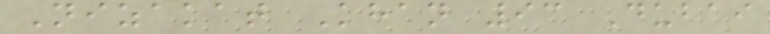Nizakat Khan 93 Dubai
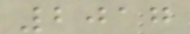2017
